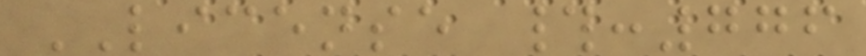LICENSE #:776
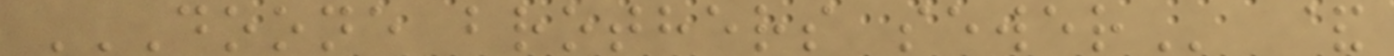DOONE BROTHERS SEWER &
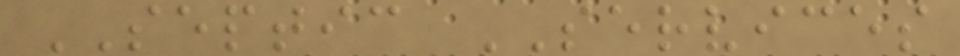SEPTIC SERVICES
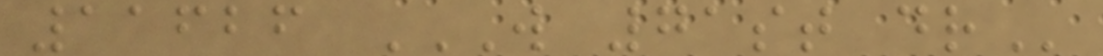11626 W 71ST DR
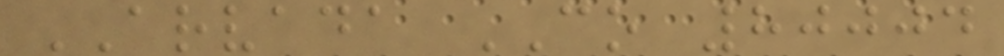ARVADA CO 80004
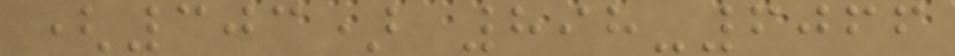(303) 898-6066
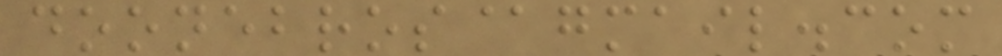doonebros@gmail.com
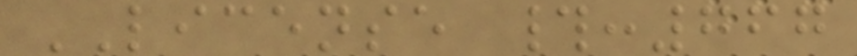LICENSE #:767
